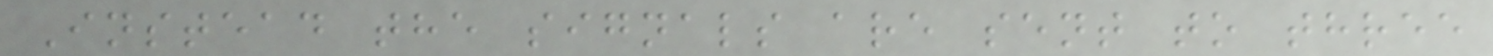Instead the signals are sent to three
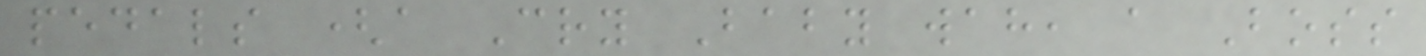pedals (a Cry Baby wah, a Boss
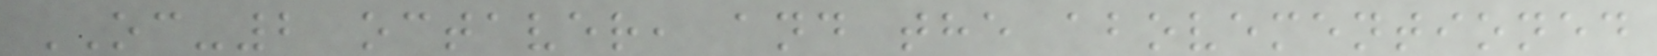OC-2 octaver, and the abovementioned
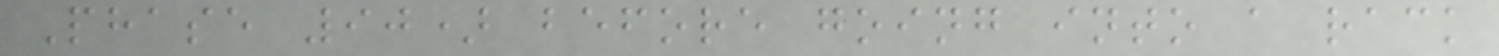Phase 90) before going into a rack
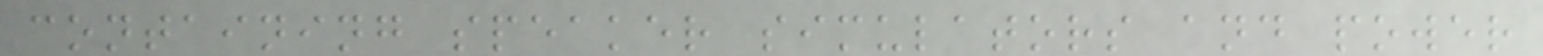containing speaker simulators and power
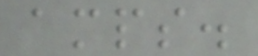amps.
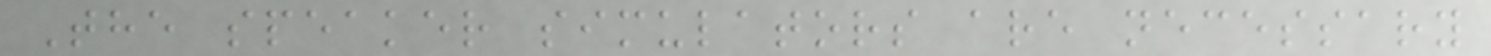The speaker simulators are necessary
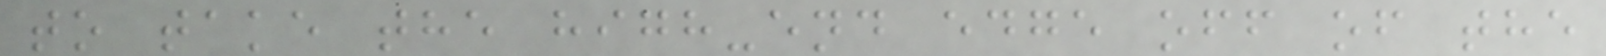to take the high-end edge off of the
